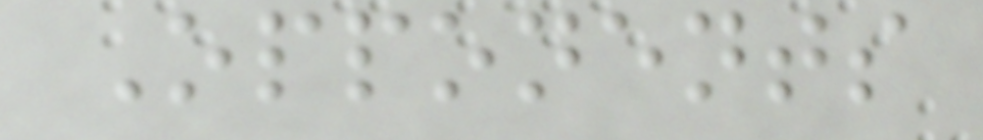Opponents
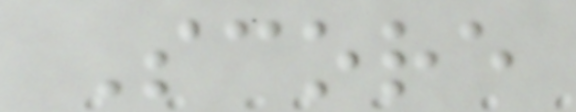Score
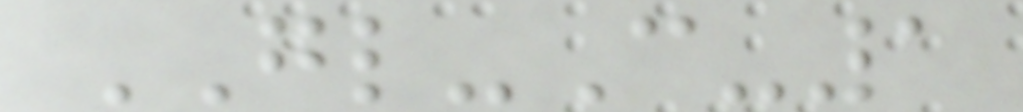GL-C-1
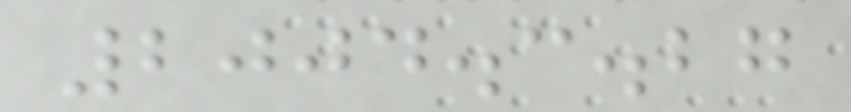2004.3.27
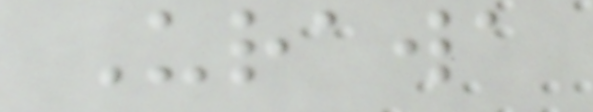Urawa
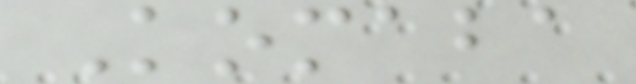Komaba
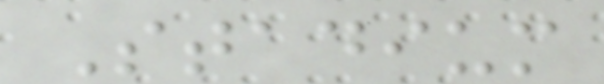Stadium
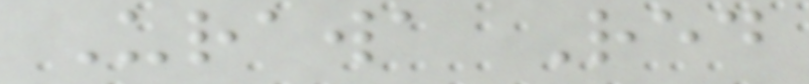Urawa Red
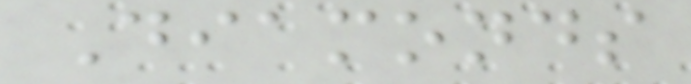Diamonds
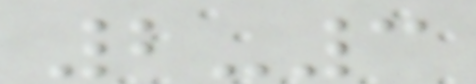2-3
